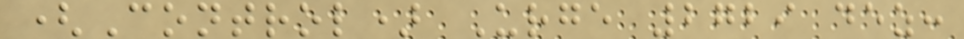(Control) Urge 2729 dez:
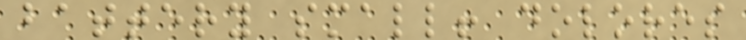battery small! dolores
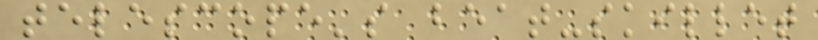telescope's beat-skillet
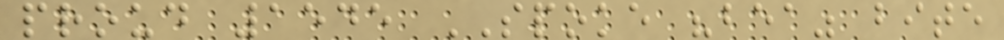proud 1545 SPOKE "bea" bite
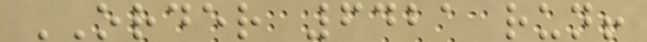ORDER 6421 run!
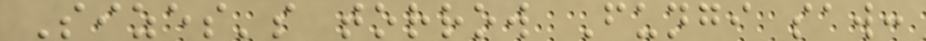Sizes's torrow Fungi saw:
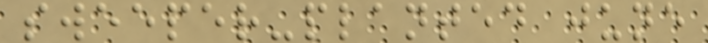sweeper-planted june
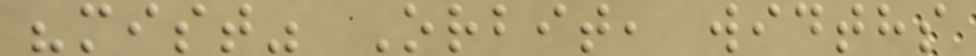"mist" Orbit, widths
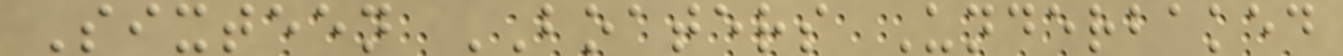Sixteen BOATERS Underbaked
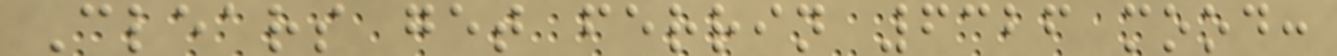Clears get ferrin 6326 mood:
